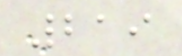219
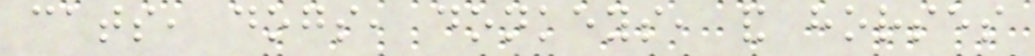cats, dogs, donkeys, and horses
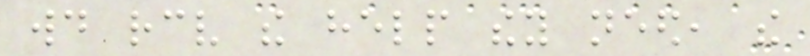would receive the help they need, the
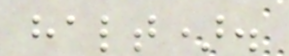halt).
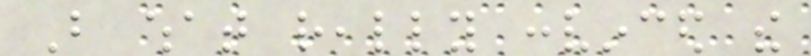But what really convinced the
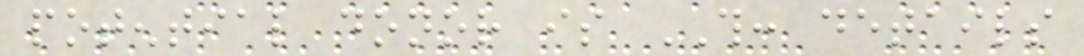potential donor is THIS: details
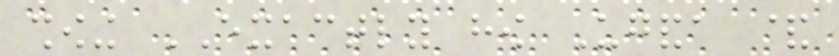showing EXACTLY how Uganda &
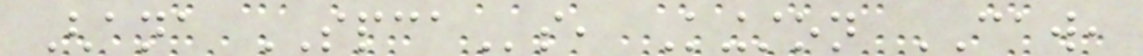Ghana SPCAs, Kingston CAW,
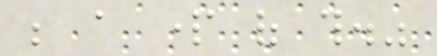be a part of this."
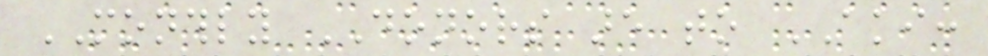MONTHLY DONORS are to AKI:
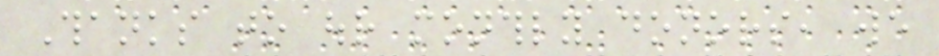Thanks to our monthly donors, we
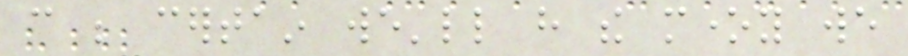can be certain we'll have the money we
